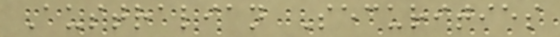Australian Securities
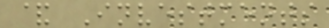& Investments
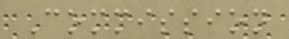Commission
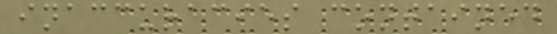inaccuracies contained
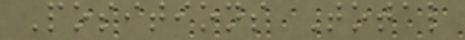Positions Total
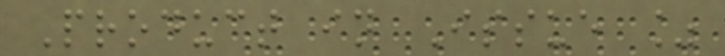Product in Issue %
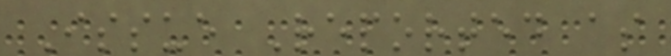Issue Reported as
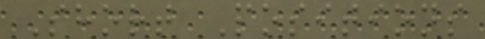Short Positions
